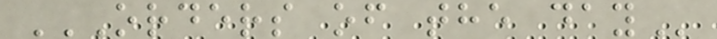ORDERS OF THE DAY
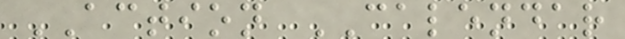ACTION CALENDAR
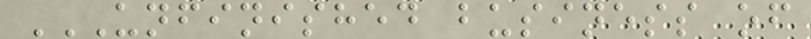UNFINISHED BUSINESS OF
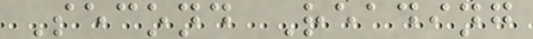Second Reading
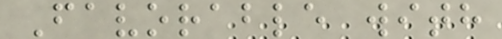Favorable with
